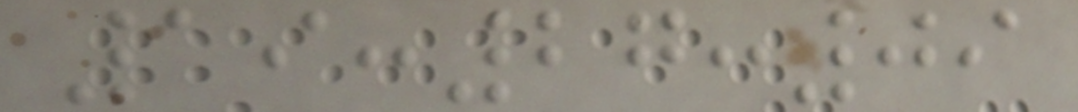19:27:09
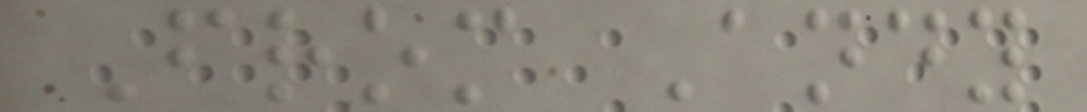From Andy
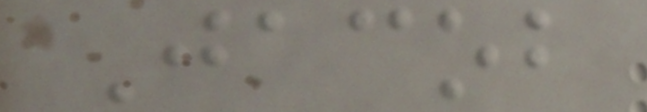Jacob
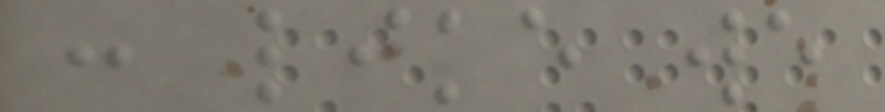: like we
